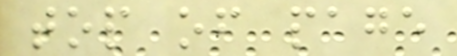top of page
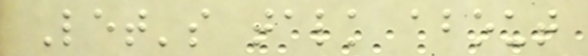Let's talk about
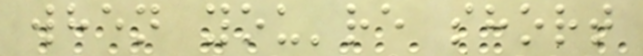when you're short
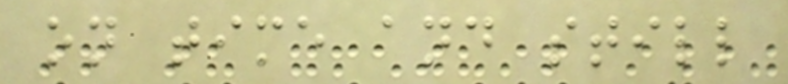on time and still
